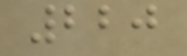220
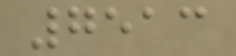7513
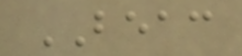BEAC
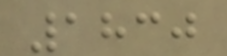1830
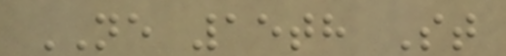NE 15th St
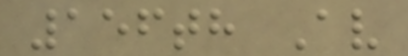156th Av
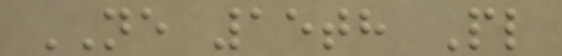NE 15th Pl
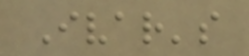Ivar's
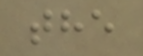the
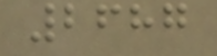2687
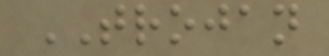TROJAN
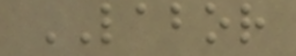LABOR
